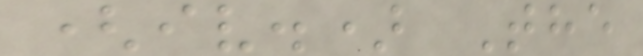(iv.) The
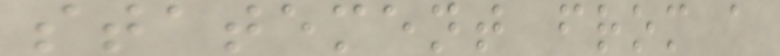statement from a
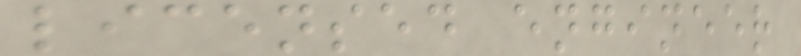licensed engineer
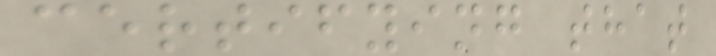certifying that
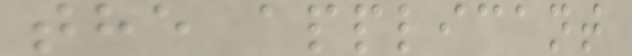the applicant
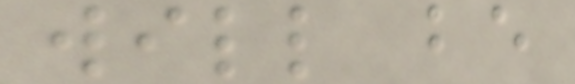will be
